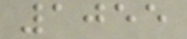1055
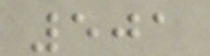501
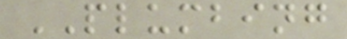PLUMBING
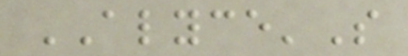ALYCE'S
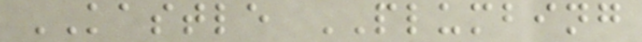KASTLE PLUMBING
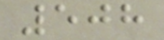508
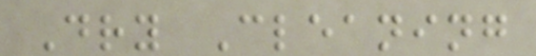Dry Cleaning
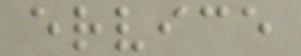ervice
